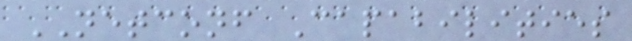NETCONF Capabilities
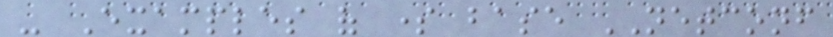- Examples of some base NETCONF
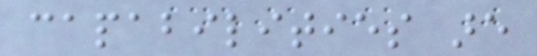capabilities are
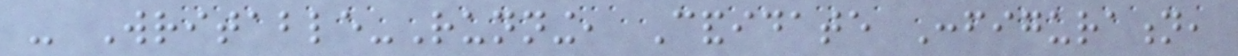- Writable-Running, Candidate Configuration,
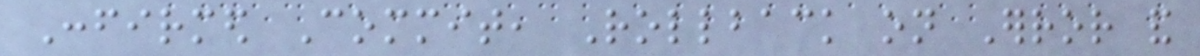Confirmed Commit, Rollback on Error and
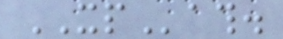XPath.
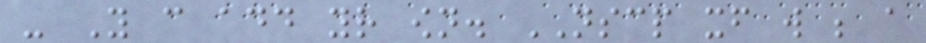- You can add your own. NSCP itself will be a
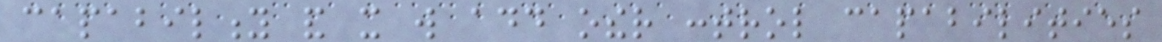capability and it will add other control capabilities
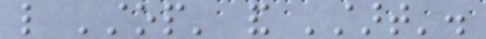like 'stop' and 'start'.
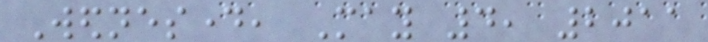Wednesday, May 4, 2011
